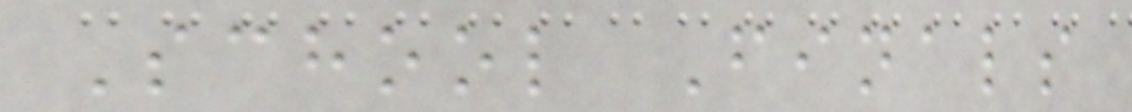School Finals
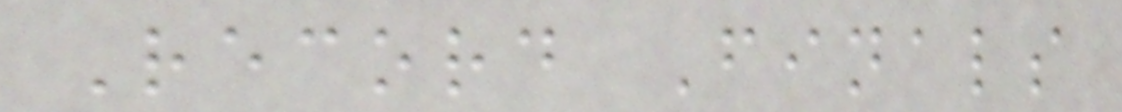Record Finals
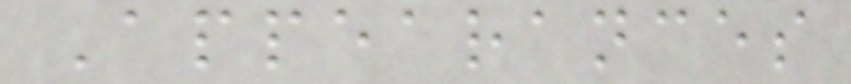Appearances
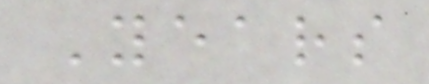Years
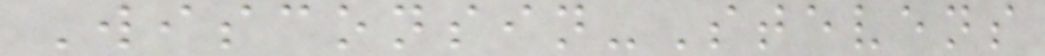Wisconsin-Stevens
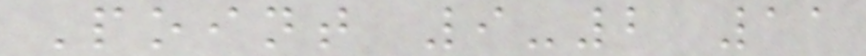Point 9-2 11
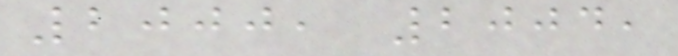2000, 2004,
